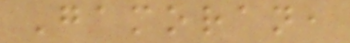Gamoran,
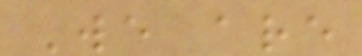We are
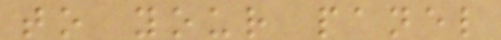to your panel
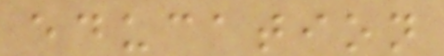education
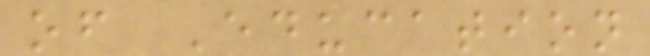of Education
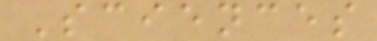Sciences
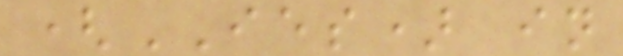(IES) in
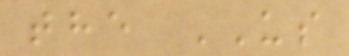the US
